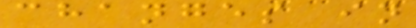changes in
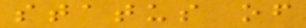status of
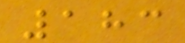183
